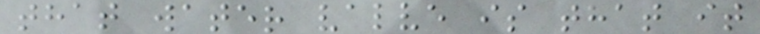that water valve is that it
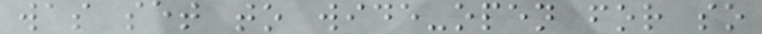was set to wide-open for so
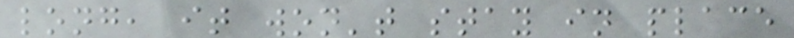long, it won't stay in place
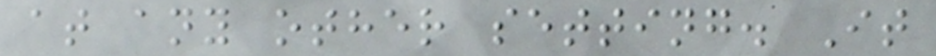at any other setting. It
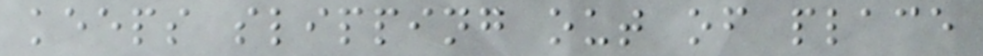keeps slipping out of place
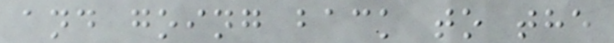and going back to the
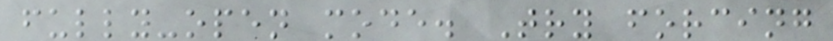fully-open mode. Try forcing
